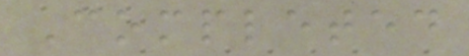Completed
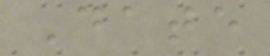Date
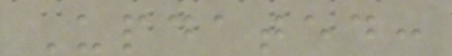Updated:
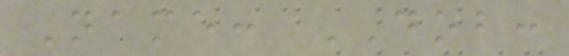Name: DOB:
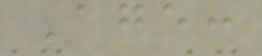Age:
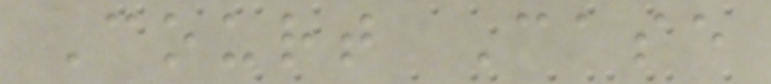Court Case
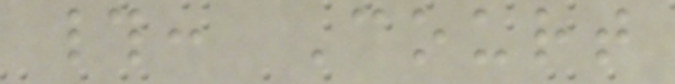#: Court
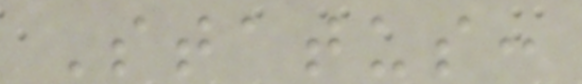Status:
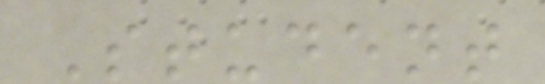Student
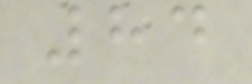84
